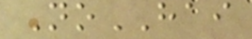NoHAI
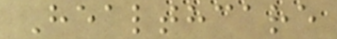Healthcare
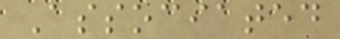Associated
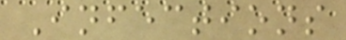Infections
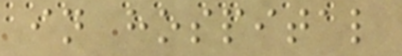in hospital
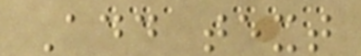Add text
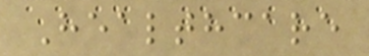Healthcare
